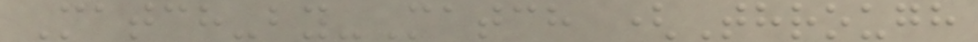Match-by-Match (Through
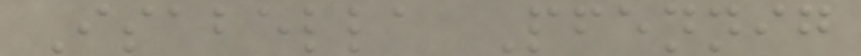Isabella Pfennig
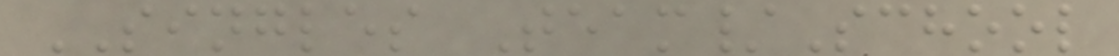SINGLES Team/School
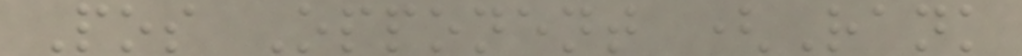Pos Opponent (Rank
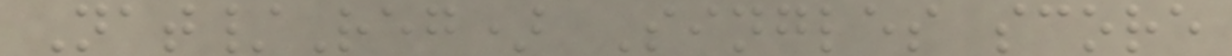Nat/Reg) Singles score
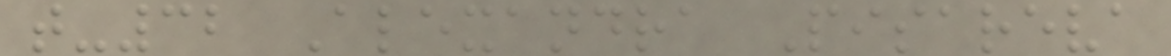t-32 Alexandra Pisareva
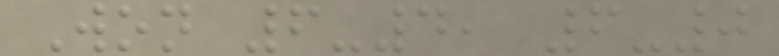Won 6-4, 6-0
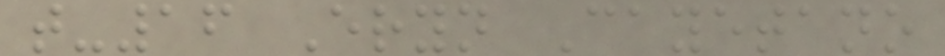t-16 Eryn Cayetano
